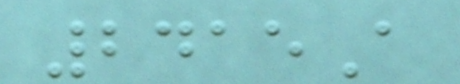2415A
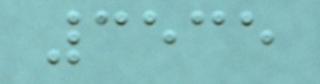3535
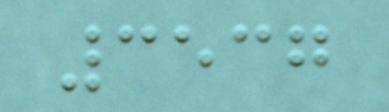3537
